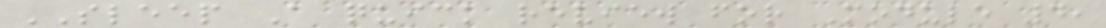SLEEP A quick review for Module 4,
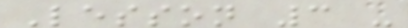Lesson 3 -
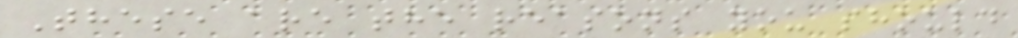These are the reasons you should
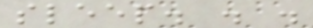sleep. . .
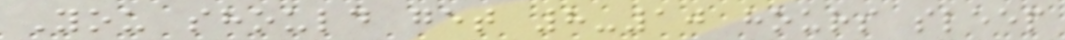You should get 8-10 hours sleep
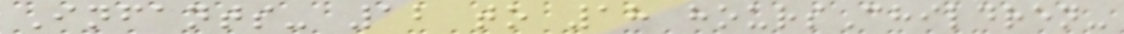Infants- 12 to 18 hoursChildren-
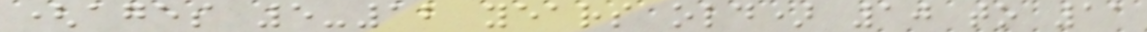(ages 5-12 years old) 10 to 11
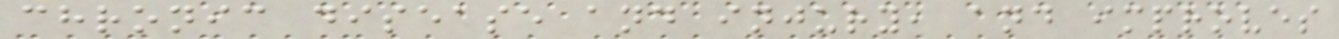chronic disease and injury, and improves
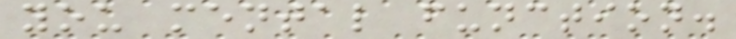you mental function.
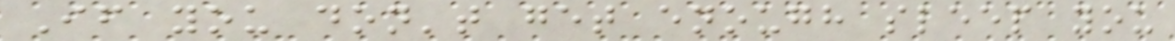If you don't get enough sleep you
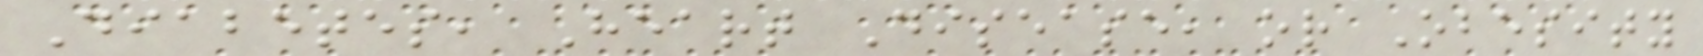Diabetes, Heart Disease, or Obesity
